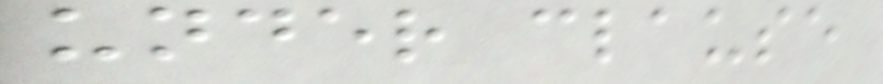under clause
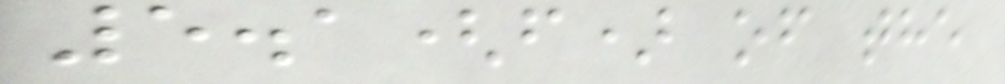5.1(f) of the
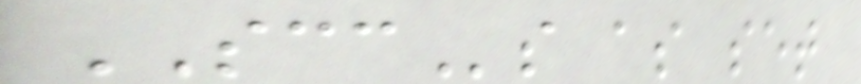SCCs as set
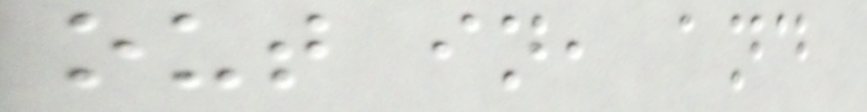out in, and
